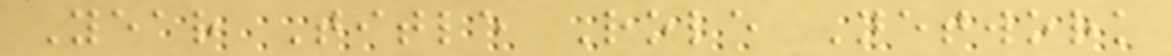Year Title Role Network
